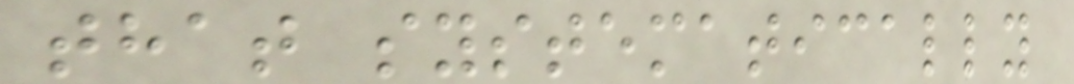that systematically
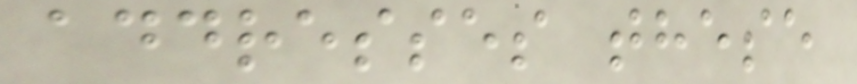addresses these
